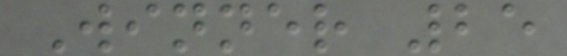Winner 25
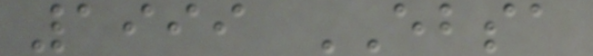1999 EBSA
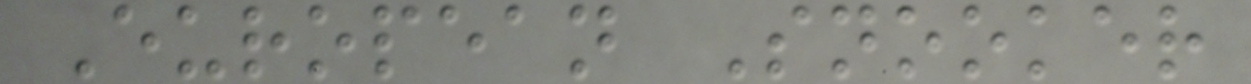European Snooker
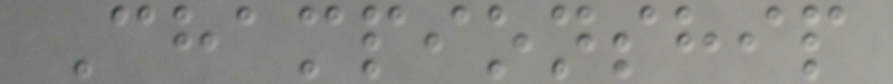Championship
